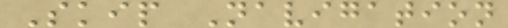Skip Navigation
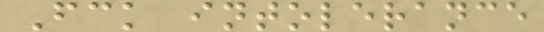Fck intolerance
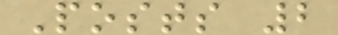Posts 2
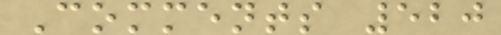Comments 520
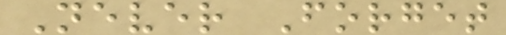Never Forget
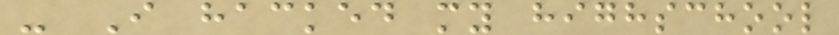- I hacked my highschool
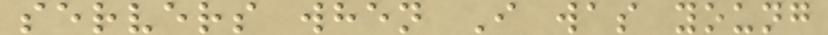servers when I was young
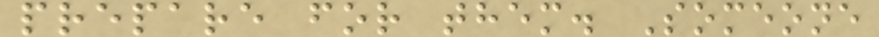prepare for them. Someone
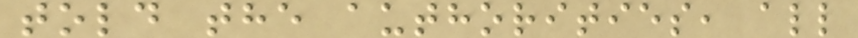told the authorities, all
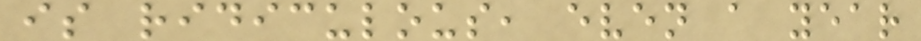is ridiculous, even a year
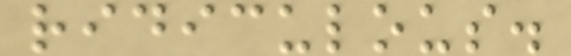ridiculous.
